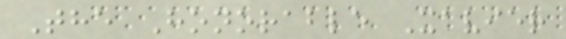The Honorable Xavier
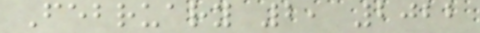February 2, 2022
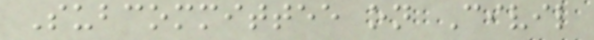Subcommittee on Civil
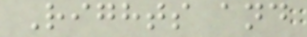Rights and
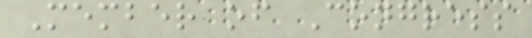Member of Congress
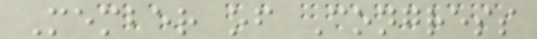Member of Congress
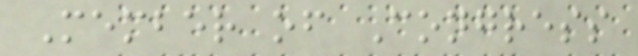Member of Congress
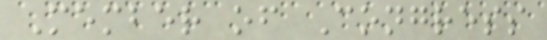Member of Congress
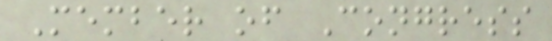Member of Congress
